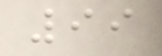99
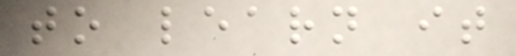to learn it
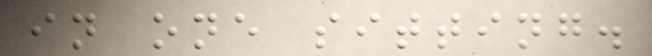in one sitting.
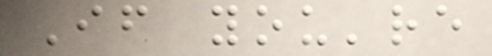If you're
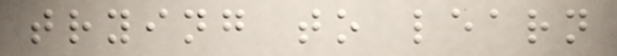trying to learn
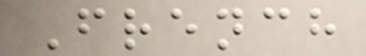French
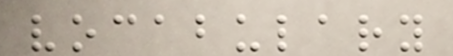vocabulary
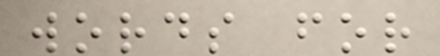words for
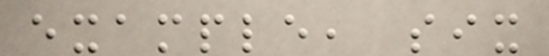example, six
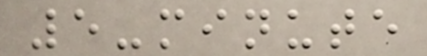5-minute
